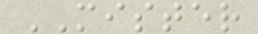MISTER
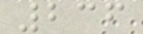236
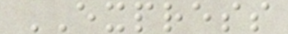EXPRESS
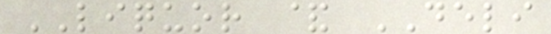LIQUOR & DELI
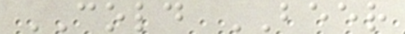COLD BEER
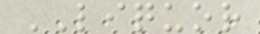LIQUOR
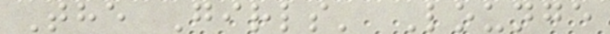The Girls' Lounge
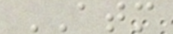ATM
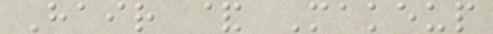Hair & Makeup
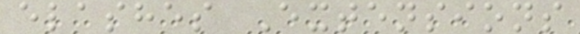elashes Extensions
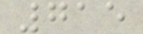715
